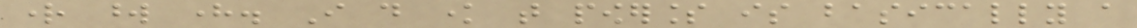right word here. I do know that powerless is basically a
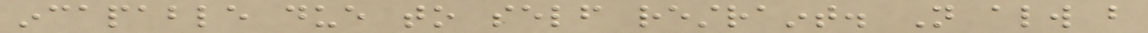incapable due to self restraint. Not always but
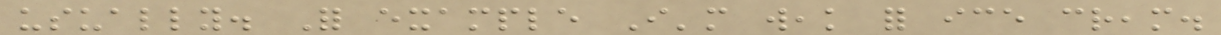usually. For example I'm weak for ice cream.
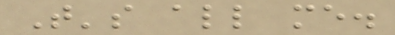That's all me.
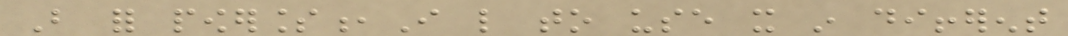But for powerless,I like to use it in different
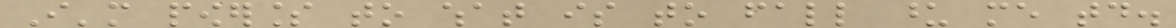I'm powerless to what is to fall upon me today.
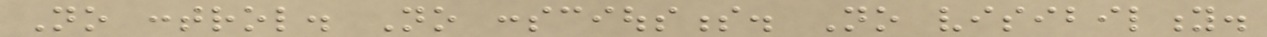No control. No consciousness. No visibility.
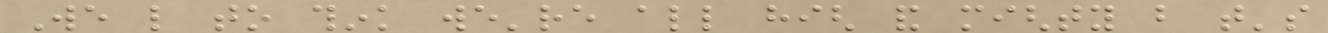We like to think we're all high and mighty but that's
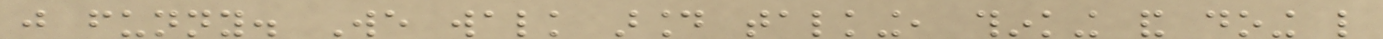just funny. We walk around talking, thinking and doing like
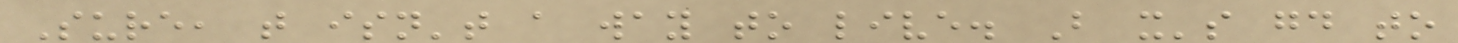Sure, that isn't a way to live. But it's good to
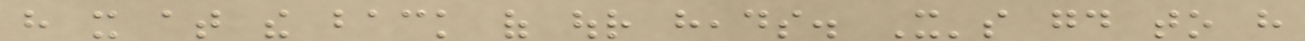have it at the back of our heads. It's good to have
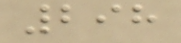298
